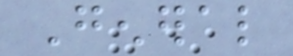General
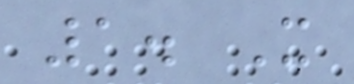1. It
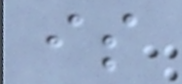is
